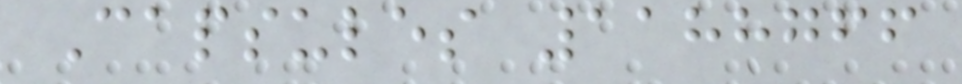Capsules 1188766
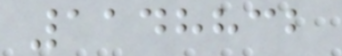1148832
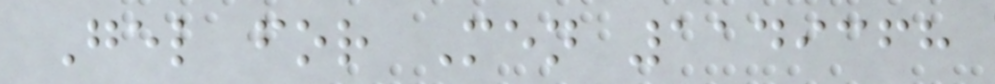Gel for Men 1149368
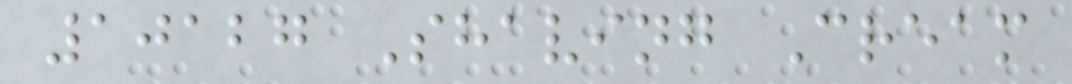10127 Shaving Cream
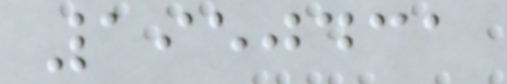1950431
